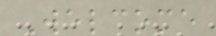Welcome
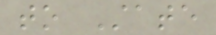to State
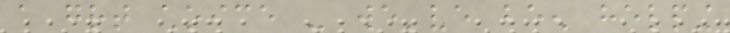a great choice - we've been helping
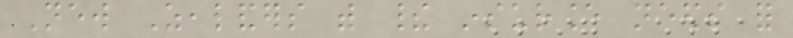New Zealanders with their insurance needs for
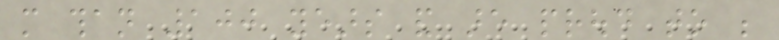more than 100 years and are proud to be
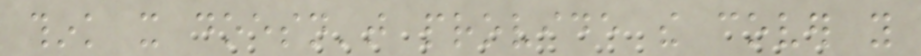think it doesn't provide the cover you
